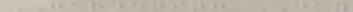GARDENING DAY
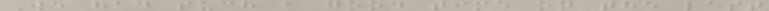We had such a good time on the last
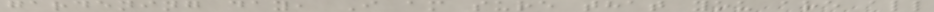gardening day, I am sure that you are all
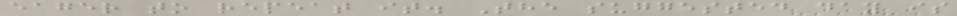eager to repeat it. The suggested day is
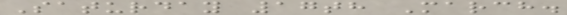Saturday 17th March.
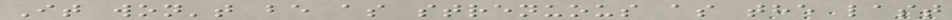It won't be as strenuous as the last
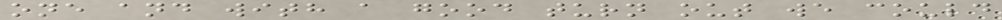one and with a good turn out we could
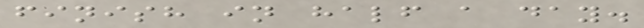finish in half a day.
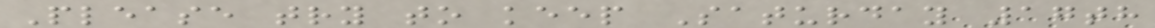Please try to keep Saturday 17th
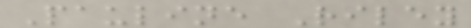Pauline Riley
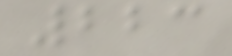223
